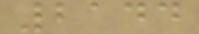2144
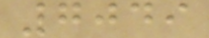7049
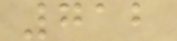712
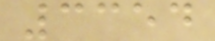3354
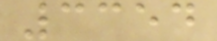3354
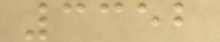3352
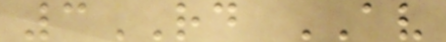3RD AV
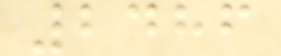2486
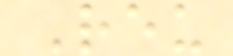Reu
